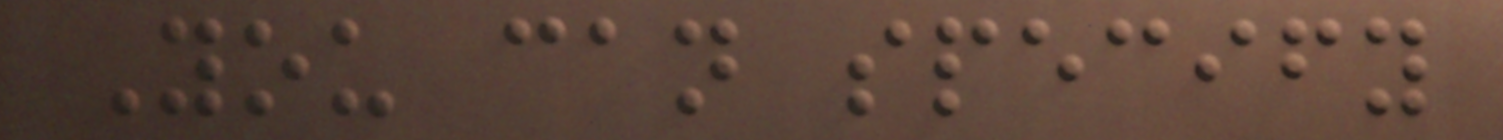You can specify
